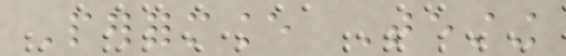Performance Testing
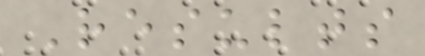Results
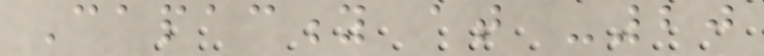Capacity at -20
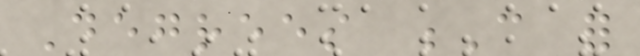Degrees C for
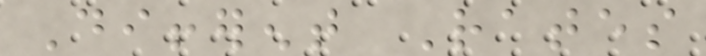Different Rates
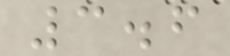3.6
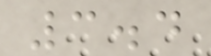3.4
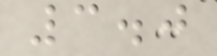3.0
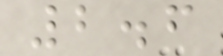2.6
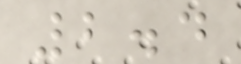2.4
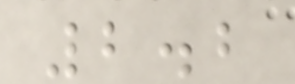2.2
